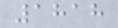1818
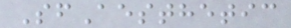SfAesthetic
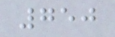750
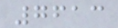7613
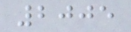2005
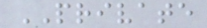PRIVATE
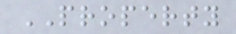PROPERTY
